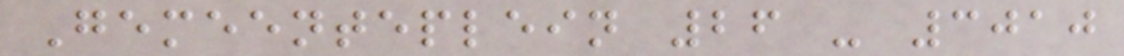Gemeenteplein 26 - 3010
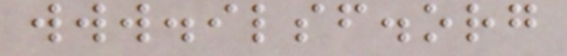www.ilsf.org
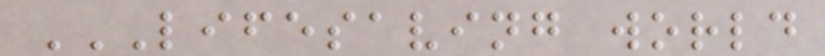LIFESAVING WORLD
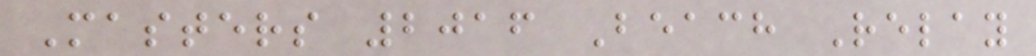Masters 2016 Beach Relay
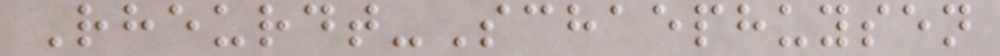Rheurdt-Schaephuysen
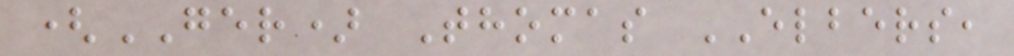(GER) Thomas ELBERS,
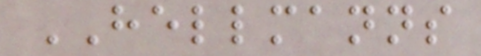HELLMANNS
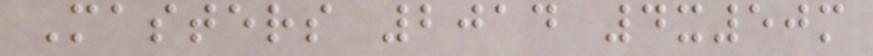Masters 2014 4x50m
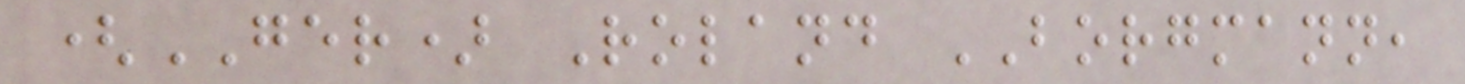(GER) Roland BORGMANN,
